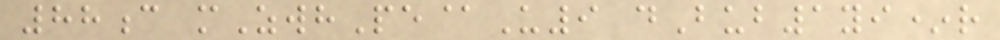88c mZwhPe@U9 dBub1yi*r
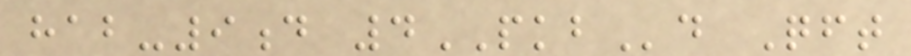hab-9d 4PKBd Qft
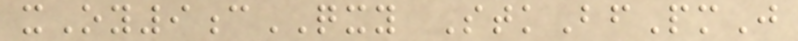xOy9cQXY StkBfPmJ
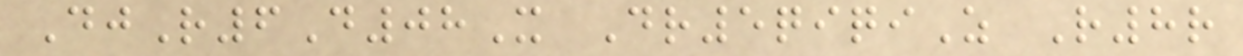DjR6D08X Dr5qiqiZ R8r
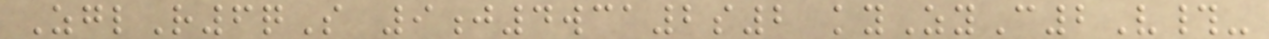ZglR6qS 9j4wca2s2 kyZyC2V#-
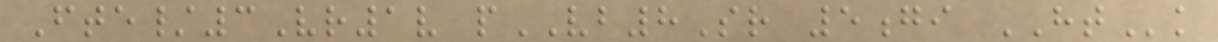Fte/3Vr1v pVB8Sr 5gi HTk
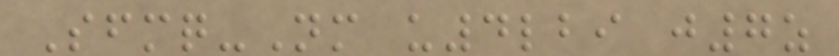Sfmq-Nm u4lbi j7z
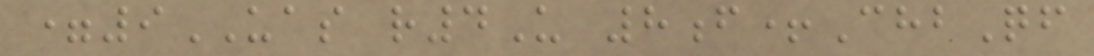=9UAS r4U 8f+ChbQf
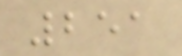251
